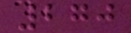270
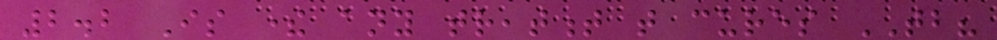2.2 Is there any treatment that cures TB?
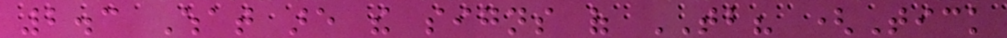2.3 What are the signs of TB? (Tick
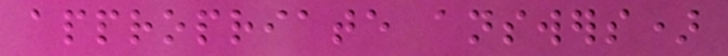appropriate answers)
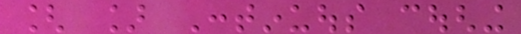[ ] Continuous coughing
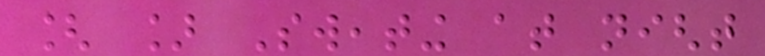[ ] Sweating at night
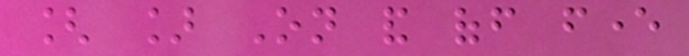[ ] On and off fever
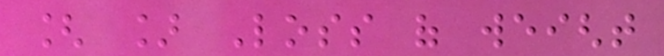[ ] Loss of weight
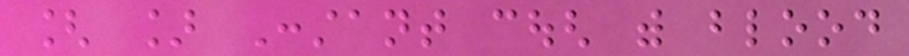[ ] Constant cough with blood
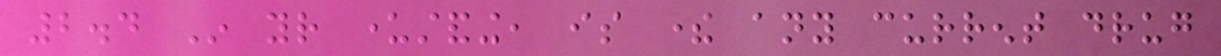2.4 In your understanding, is there any current drug
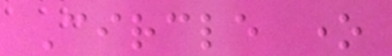Circle one
